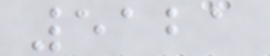5121
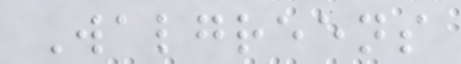Walgreens
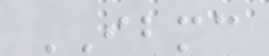IBMC
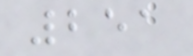251
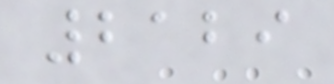2129
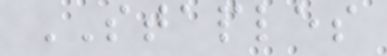STAPLES
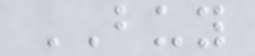BUY
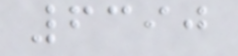6390
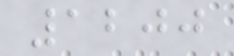1200
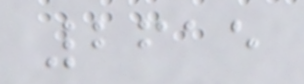2615
